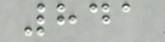841
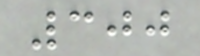300
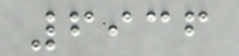6936
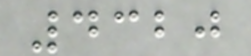4320
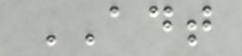ADT
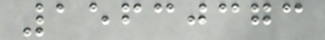15630373
